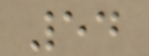54
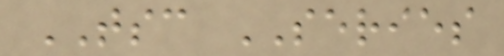TSC SERIES
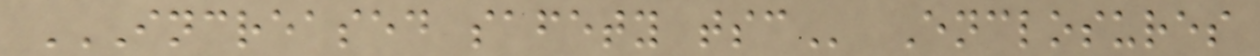INCREASED SAFETY TSC Enclosures
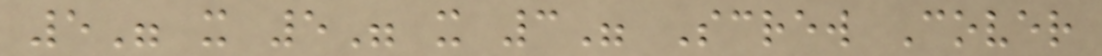5" x 5" x 3" Screw Cover
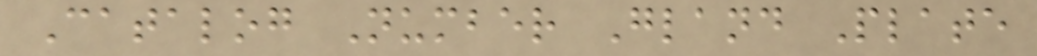Catalog Number Gland Plate
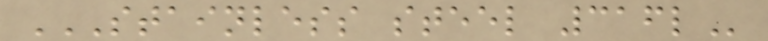STAINLESS STEEL 316L
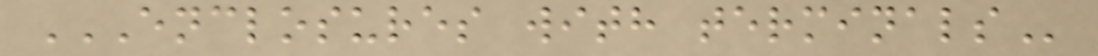ENCLOSURES WITH TERMINALS
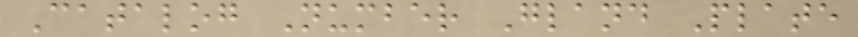Catalog Number Gland Plate
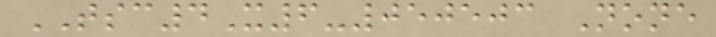TSC4X6-050503 None
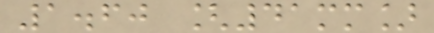1.60 [41mm]
